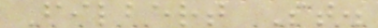Filbert St.
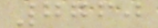7760
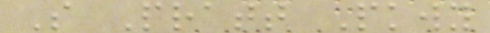S Pratt Pkwy
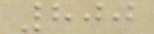800
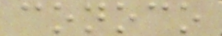conoco
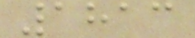1813
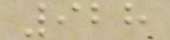928
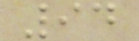94
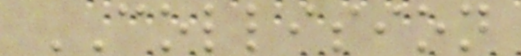COLLISION
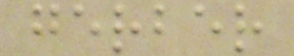gerber
